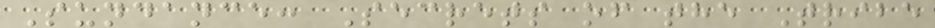Sundance: Secrets of the Tribe
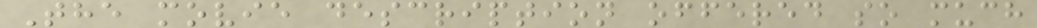The movie description offered so much
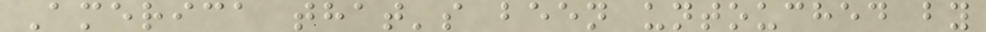America that's been untouched by
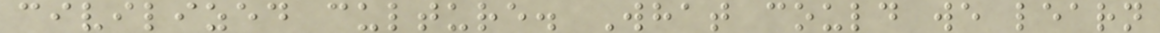civilized culture. What could we learn
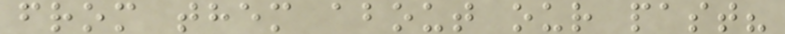from them about our past?
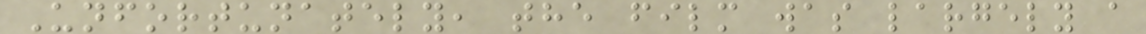Unfortunately, the film was largely a
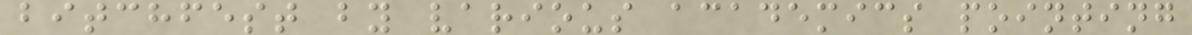bitchfest by various academics pointing
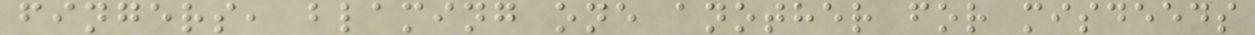fingers, blaming one another for misdeeds
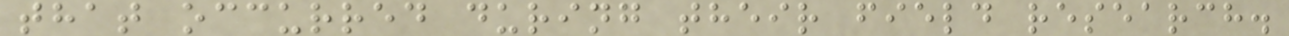that occurred during their field research.
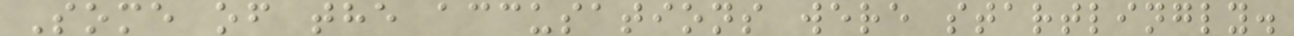Some of the accusations were startlingly.
